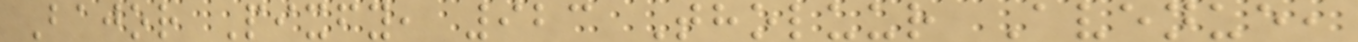Bajor Pixfy, 923 Tholuur Avenue,
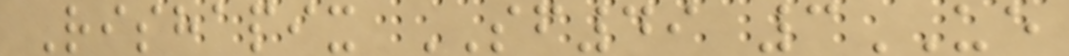Rishapix SF49 3UE
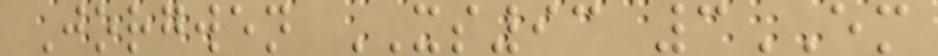Jorgwen XS93 3EM
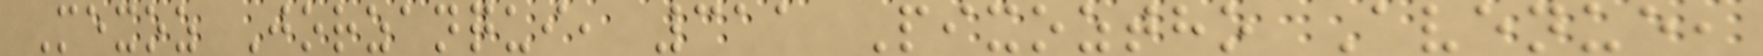Mexoz Jorzanqui, 311 Pixoztho Avenue,
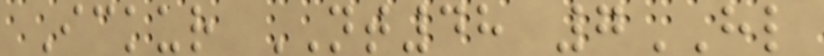Ickur NT48 7HL
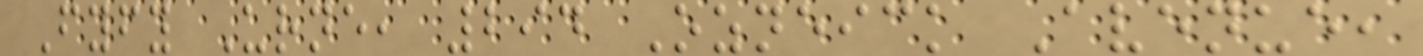Fyfy Urne, 294 Ozneick Avenue,
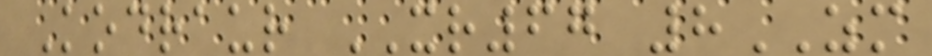Kodraur XR67 8ZM
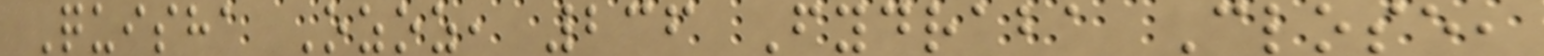Quisha Ozoz, 236 Fydraba Close,
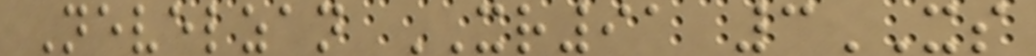Nevelzan XR91 3XS
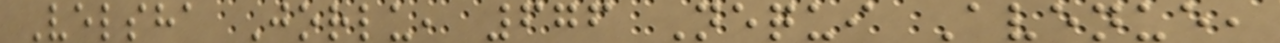Velsha Jorlu, 676 Nequi Avenue,
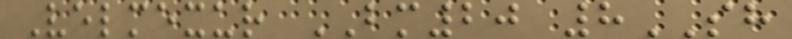Velmexur BM20 8SH
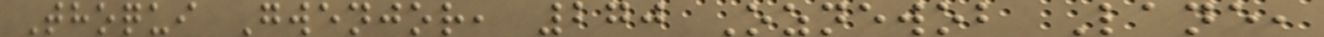Thoqui Gwenjor, 270 Oznewob Lane,
